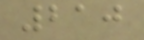210
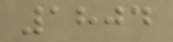1804
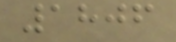1806
